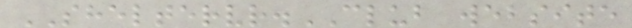SHELTERVR.CLUB website
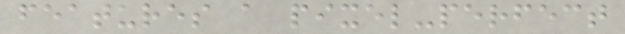features a pixel-perfect
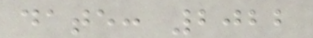date: 2022
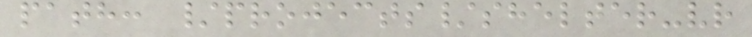path: /projects/shelter-vr
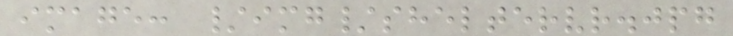image: /img/sheltervr.jpg
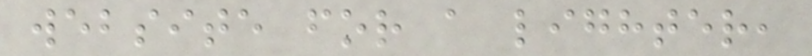website for a lighter,
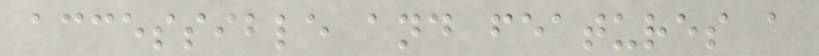accessible and features a
